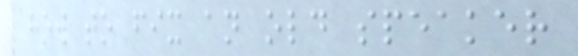how to fix an old speaker
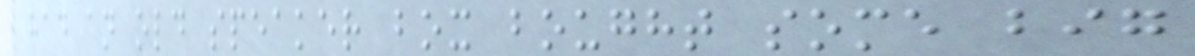had an old speaker box bought some big
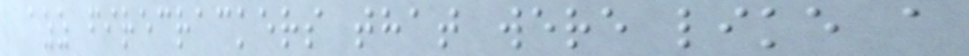azz firecrackers that were like a
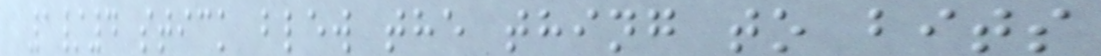1/4 stick blew the thing to bits
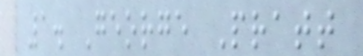1. George Pratt
